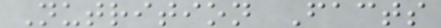Nutrition Facts
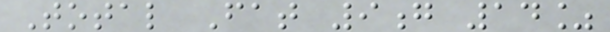Total Fat 9g 14%
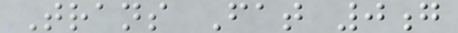Trans Fat 0g
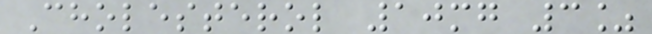Cholesterol 10mg 3%
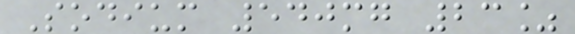Sodium 540mg 23%
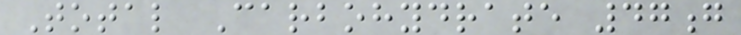Total Carbohydrate 47g
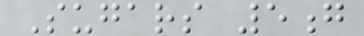Sugars 5g
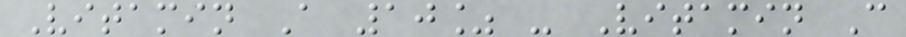Vitamin A 10% - Vitamin C
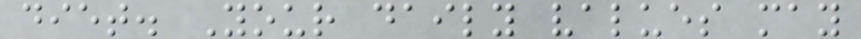diet. Your daily values may
